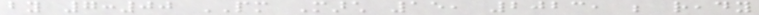by 7:00 PM March 15, 2023, be ready
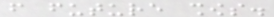from future shows.
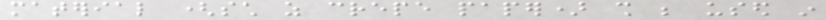material (such as crepe paper) shall be used in
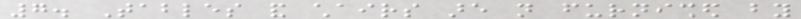7. Tables and chairs are not furnished by
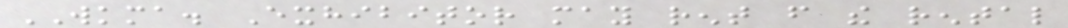WKMA. Exhibitor may rent from the rental
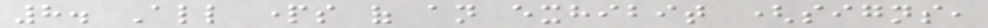8. All parts of an exhibit (signs,
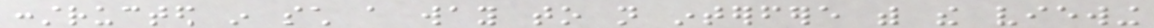constructed in such a way to not interfere with the viewing
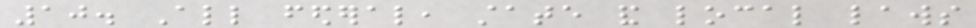10. All federal, state and local laws
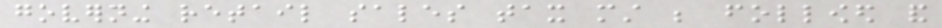governing retail sales tax must be followed and
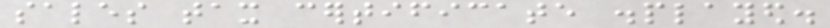sales tax certificate displayed.
